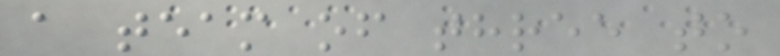a team of three to
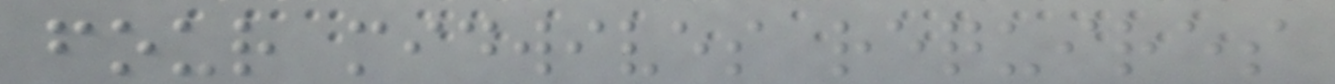four midwives requires
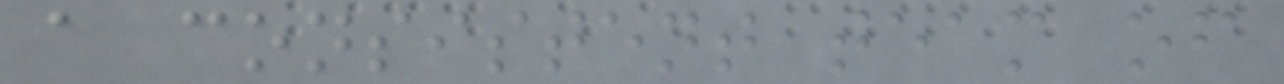a consistent team of
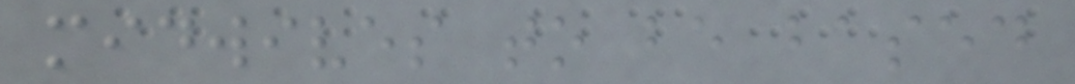midwives to be based
